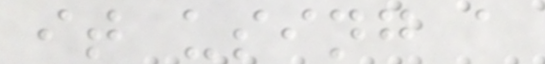it using a
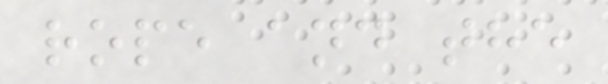rope and the
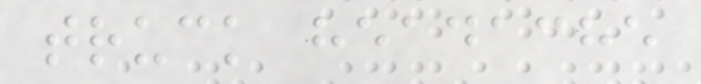truck headache
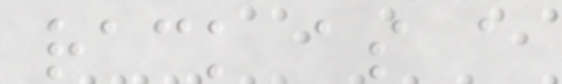rack as a
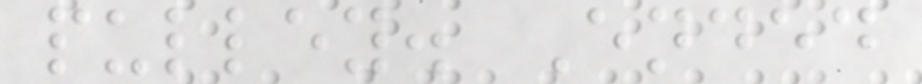pulley. Ended
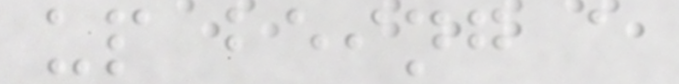up being a
